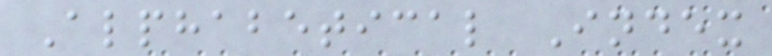Alphabetical Index
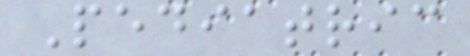Pediatric
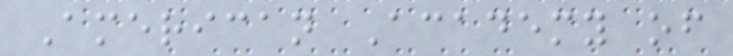American Academy of
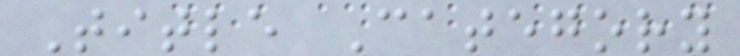Title Category
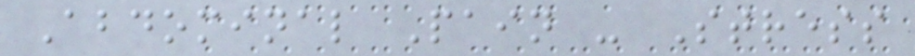Abdominal Pain - Stress
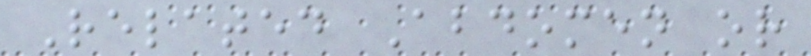Related Abdomen or
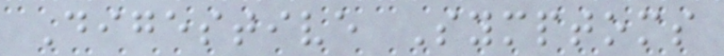Digestive Symptoms
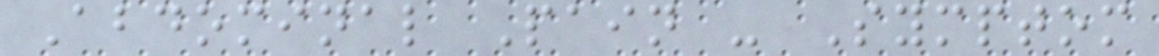Abdominal Pain - Symptom
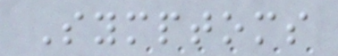Symptoms
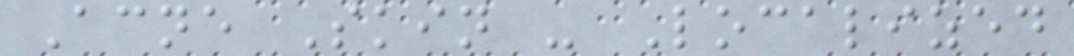Acne Skin - Localized
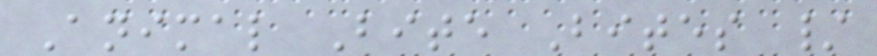Animal Bite Bites /
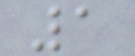1
